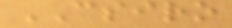CSIRO
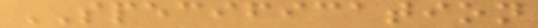SPECIFICATION
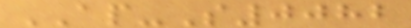AP-S0082
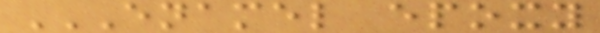ENAMEL EPOXY
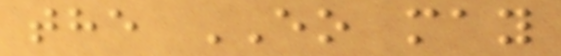the EO may
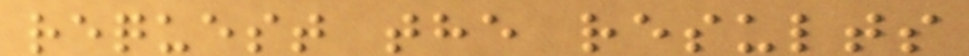request the results
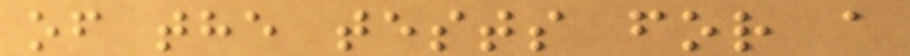of the tests for a
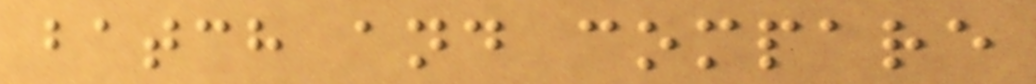batch and compare
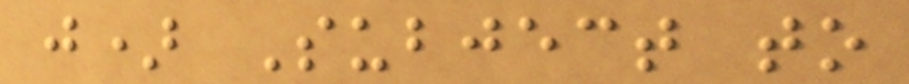j) Subject to
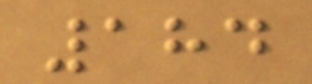184
